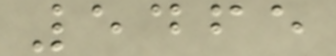5465
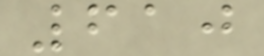610
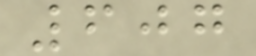607
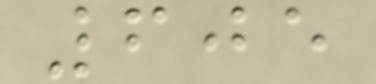605
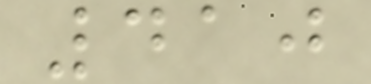410
